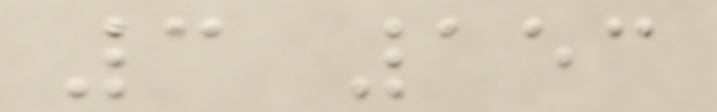3 153
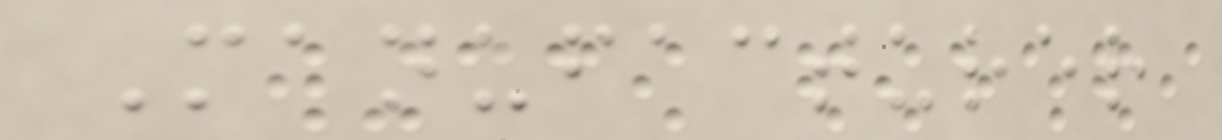Manufacturer
